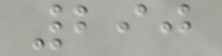290
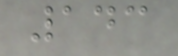143
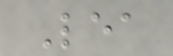Lea
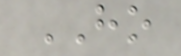HO
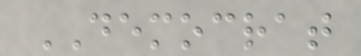DEMOCRAT
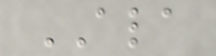ALA
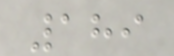189
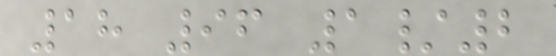18 96 1/2
